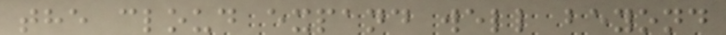the cloud expand well beyond
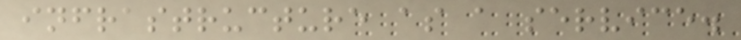infrastructure as a service.
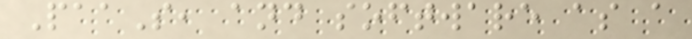PaaS, and software as a
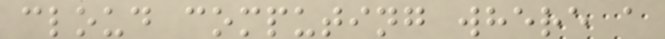cloud computing where a
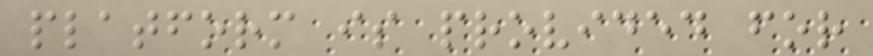platform is provided for
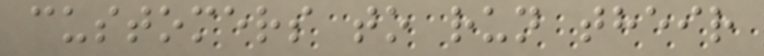customers to run their
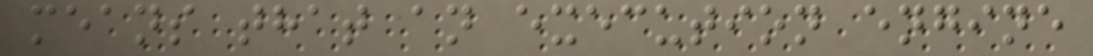means that an execution engine
